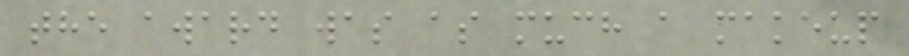the award was as much a makeup
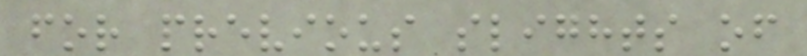for previous slights of
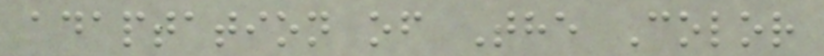adaptation of The Color
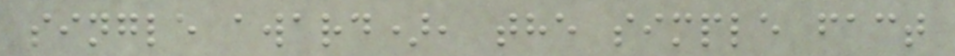single award), the simple fact
